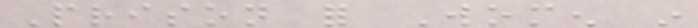Prison for Women in
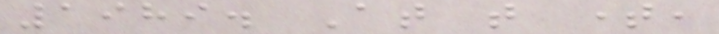1989. At that time,
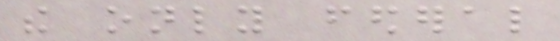the only federal
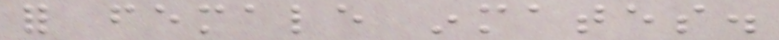for female inmates.
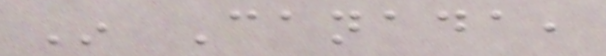In Canada,
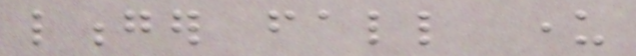longer fall under
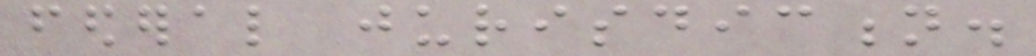federal jurisdiction.
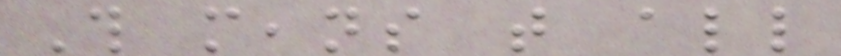This means that all
